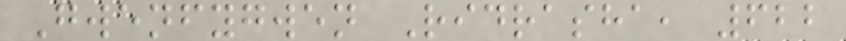Gwenfygwen Ridrasha, 622
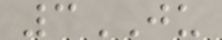3JU
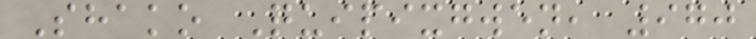Shako Quipixgwen, 970
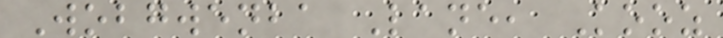Wobgwenba Lane, Kooz
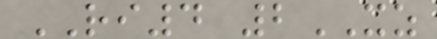RI4 2XZ
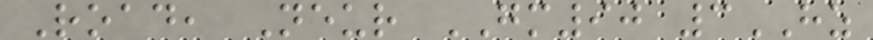Road, Neur GM90 3HZ
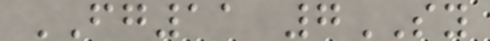FG11 7SY
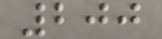200
